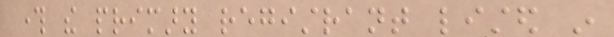through the primary registrant listed in
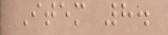Item 8.
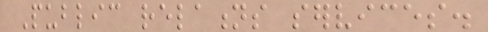Public relations services.
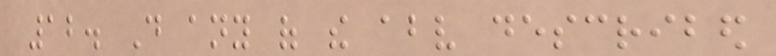12. Do any of the above described
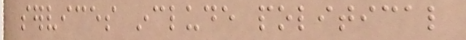services include political
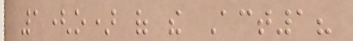1(o) of the Act1?
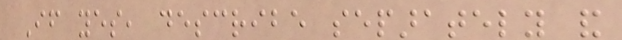If yes, describe separately and
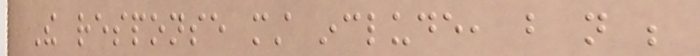The response must include, but not be
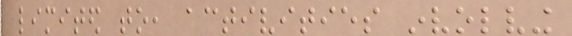limited to, activities involving
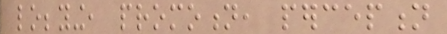lobbying, promotion, perception
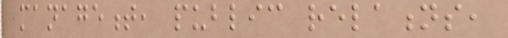management, public relations,
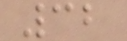32
